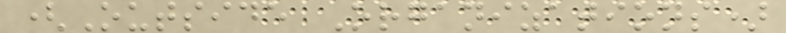(Outside Organizations)
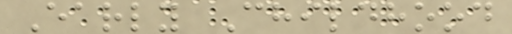Early Childhood
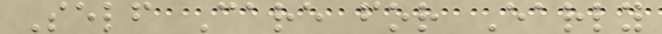Self Care for Early
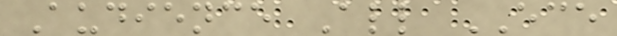Audience All ECE
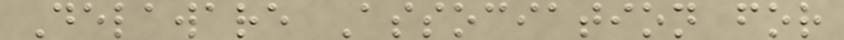Delaware Association for
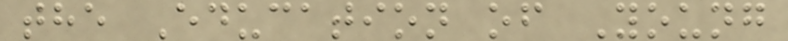the Education of Young
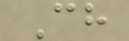Ch
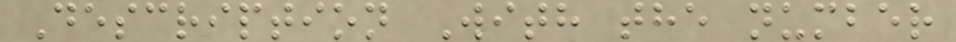Description With the number
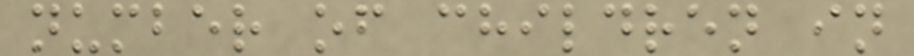number of children in
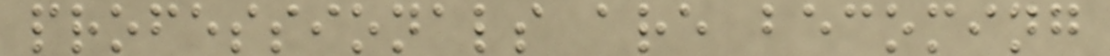professionals are becoming
